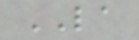LA
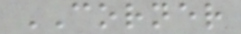CORNER
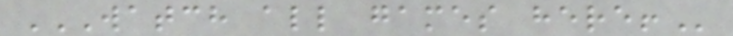WATCH ALL GAMES HERE!
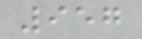957
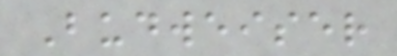Budweiser
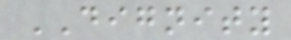DIGNITY
